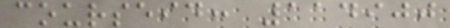courseid: 114900
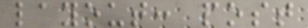layout: post
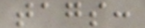tags:
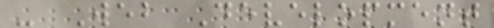- Web Development
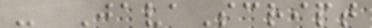- JavaScript
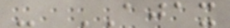- AJAX
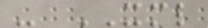- XML
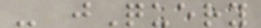- jQuery
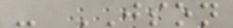- JSON
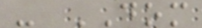- DOM
